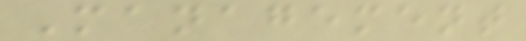Management
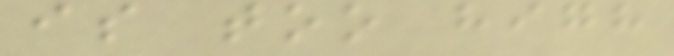is too high
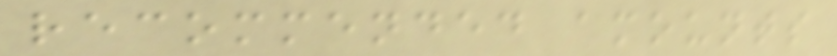recommended amounts
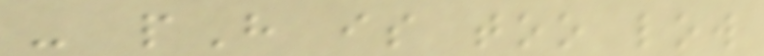- pH is too low
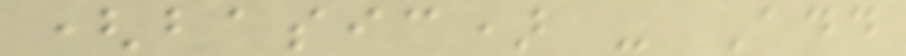(basic) - Add
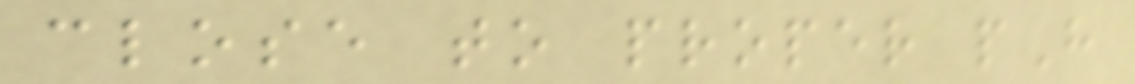close to proper pH
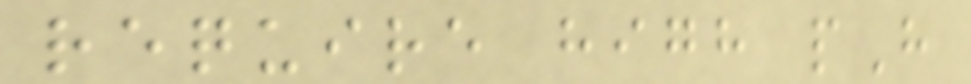require high pH
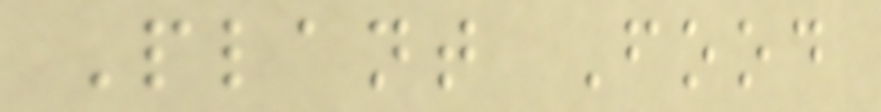Plant Food
